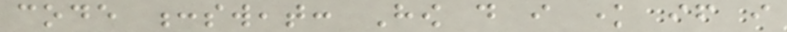code :sweat: How do i know if i
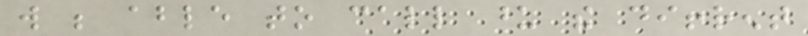will be able to call upon the diffrent
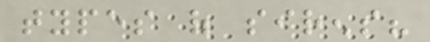types of sirens?
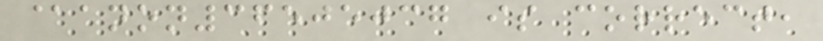@anon36505037 is correct,
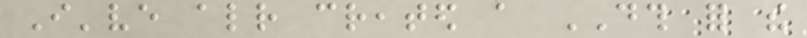I've already created a DTH for the
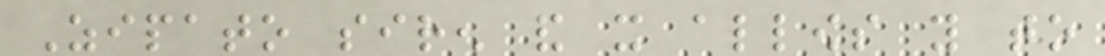Zipato siren and it allows you to
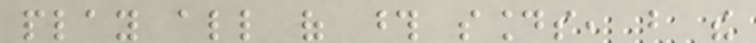play all of those sounds, but the
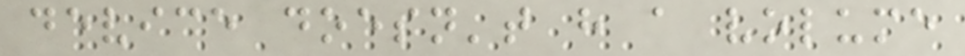device doesn't have a volume
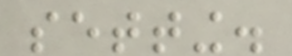setting.
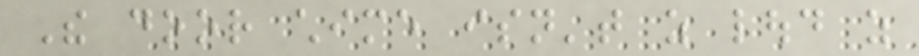The door chime isn't as loud as
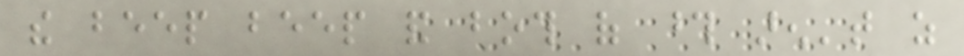the beep beep and both of those aren't as
